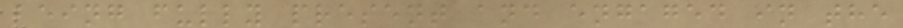being fully present and engaged in the
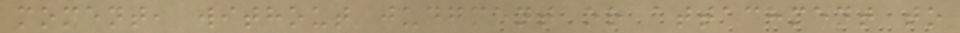moment, without judgment or attachment to
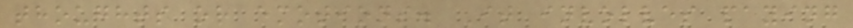thoughts or emotions. It involves paying
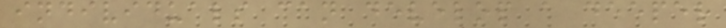individuals can develop a deeper
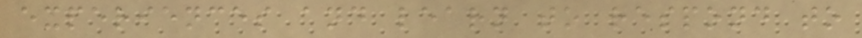experiences and learn to respond to
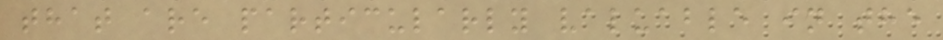that are particularly valuable in the
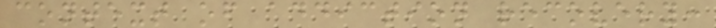context of addiction recovery:
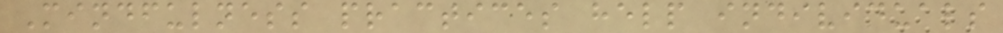Mindfulness practices help individuals
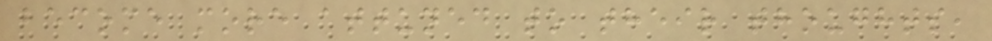become more attuned to their thoughts,
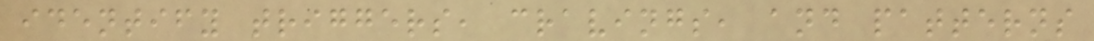identify triggers, cravings, and patterns
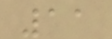11
